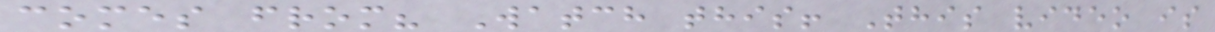comes from? Watch this! This video is
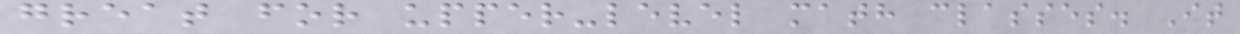great for upper-level math classes. It
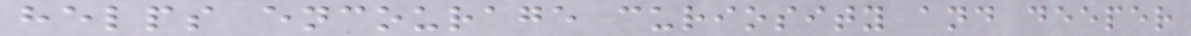helps encourage curiosity and deeper
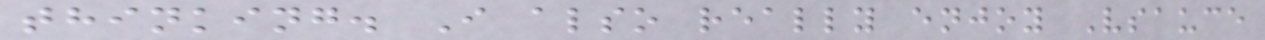thinking. I also really enjoy Vsauce
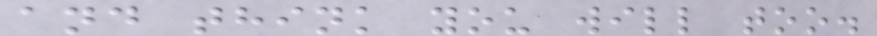and think you will too.
